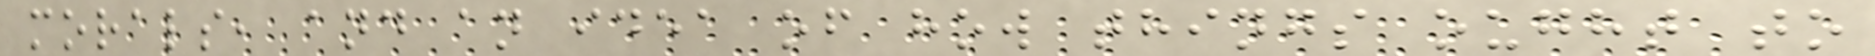morals, and an idea of how things ought to
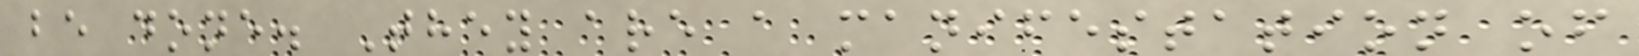be done. They are a manifestation of
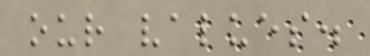our values.
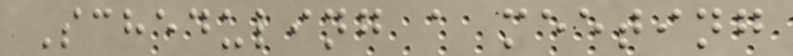Scheduling a meeting
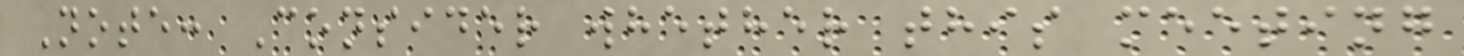Note: Consider whether this meeting
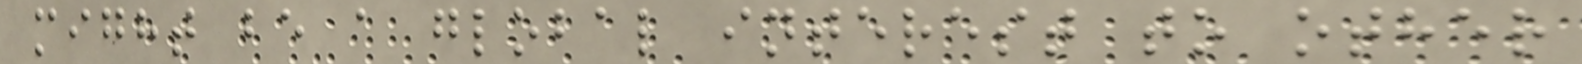might be a global interest to other
